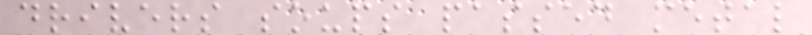drivers soups passed metal
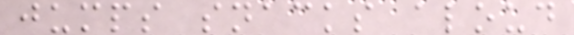jumps snacks aloud
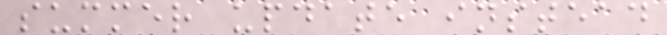summer update instead
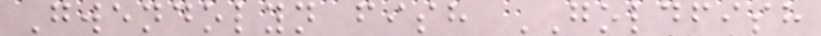Gwendolyn fish GOLDFISH
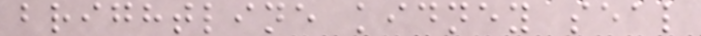brightline kidney seal
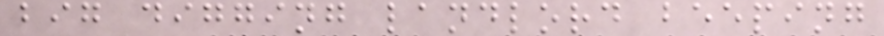big digging landlord beeping
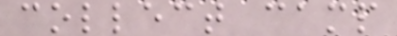collect camp
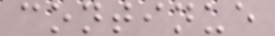continue
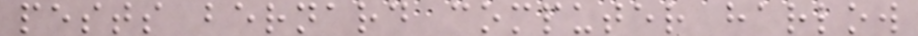pests bernard computer harlow
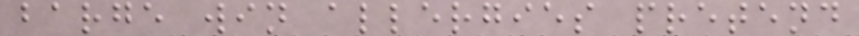barge win allergies pretend
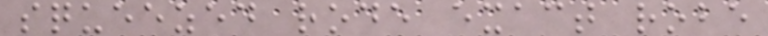squeezed rode exact robe
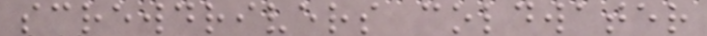screwdrivers coldwater
